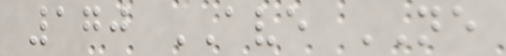170 AVE NE
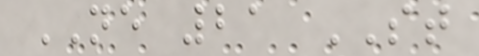NE 21 ST
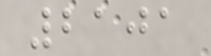2101
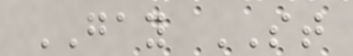GAY ST
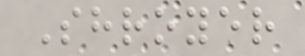Shroyer
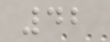42
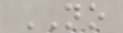NO
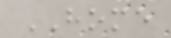HOME
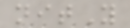nitY
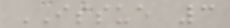ISSUE 3
